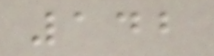142
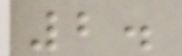2.
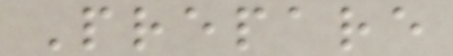Prepare
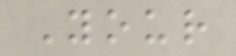Your
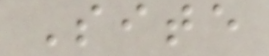Site
